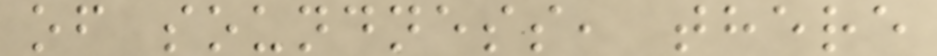of soundness, there
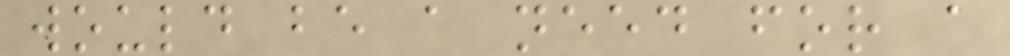would be a need for a
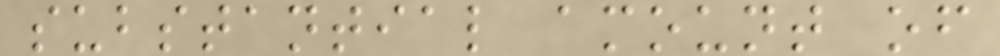substantial amount of
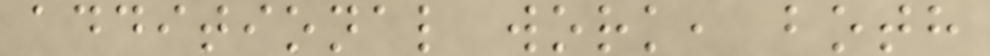additional work, both
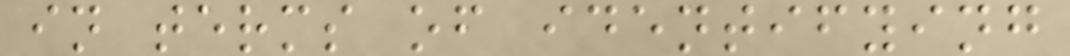in terms of identifying
